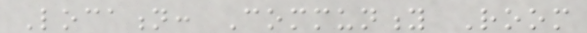Location: Community Room
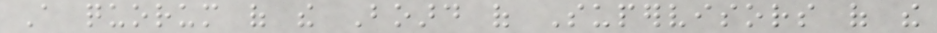A quorum of the Board of Supervisors of the
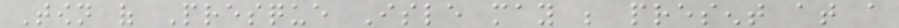Town of Presque Isle may be present at a
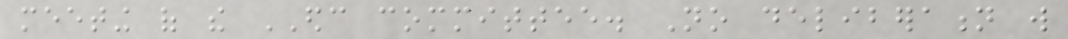meeting of the EDC committee. No deliberation will
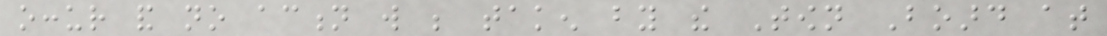occur and no action will be taken by the Town Board at
